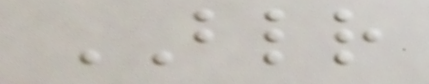BLR
